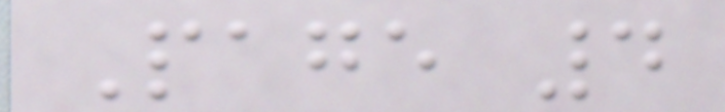Page 4
